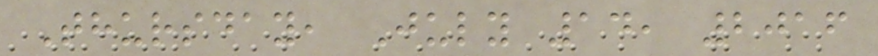Thursday, July 14, 2016
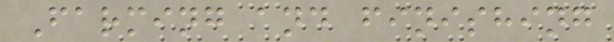Farming and finishing
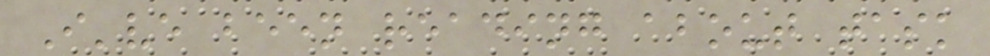I've been reading about task
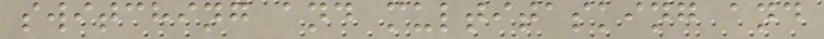switching and multitasking and
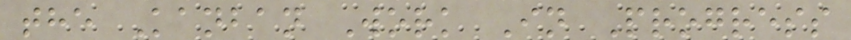the Kanban Work In Progress
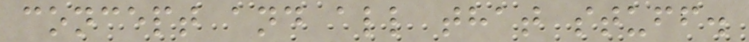concept and all that stuff.
